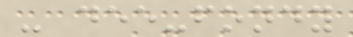- dee-fondy
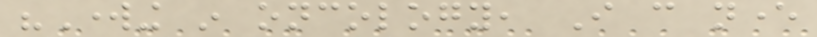"Working in oncology, I can never
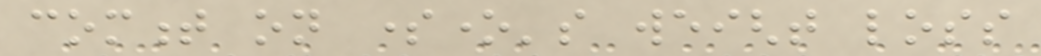comment on someone's weight loss
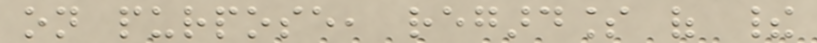on purpose, regardless of their
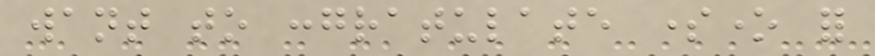want to congratulate someone for
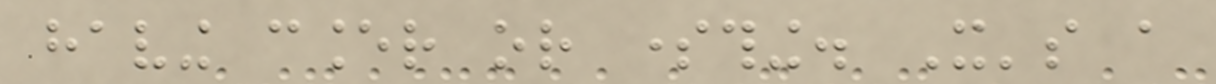having cancer or something. It's a
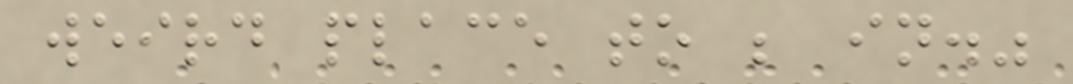weird place to be in."
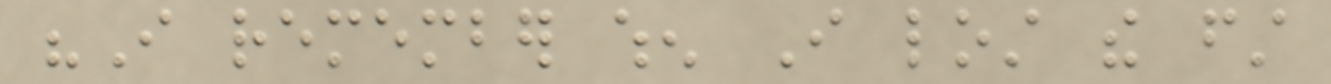"I remember when I lost the first
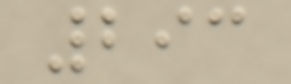293
